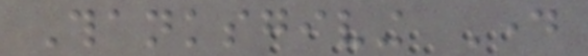Thanksgiving Day
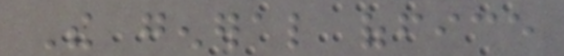The general office
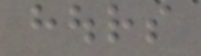hours
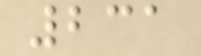231
